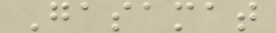Gasamat
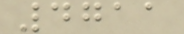4711
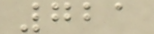721
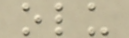olu
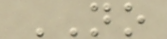NO
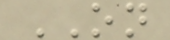ON
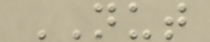NUT
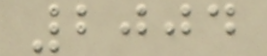2004
